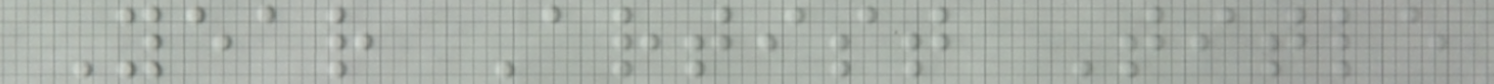Year Artist Title
